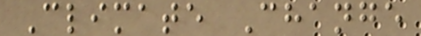Climate Change
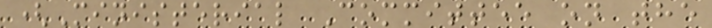(Ministerial Committee on the
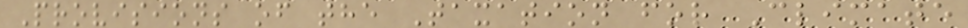Provisions of the Taxation for Climate
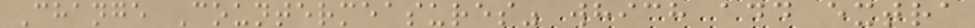Change Countermeasures" which add extra
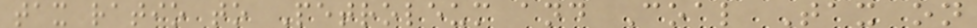tax ratio to Petroleum and Coal Tax on
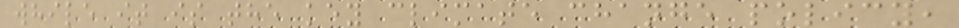while it is the key climate change policy,
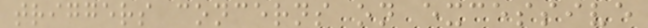triggers concerns on excessive
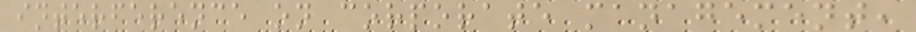interference on corporate management,
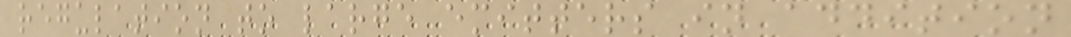regulation to large emitters in addition
